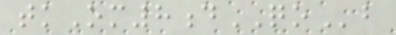tkOm8dQOb
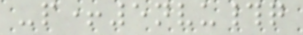-p+5nvu#q
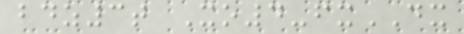bdz3t Xo4-fxDX
